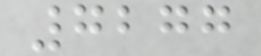7277
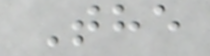The
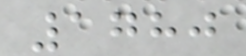1780
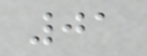01
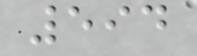594
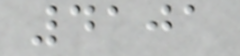4101
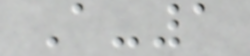A-1
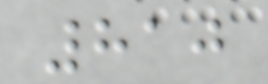810
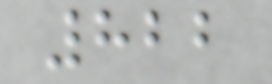822
